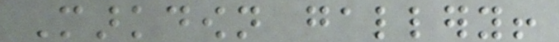Markdown gallery!
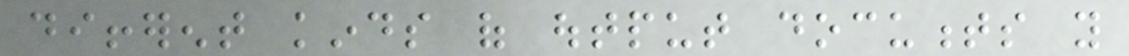different kinds of output documents you
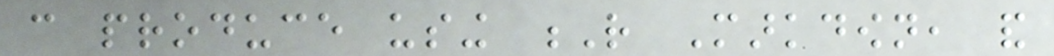can produce using R Markdown, and
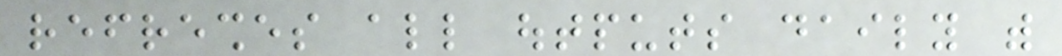refreshes all outputs daily with
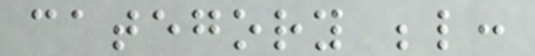category below:
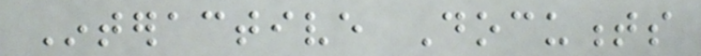Interactive Documents
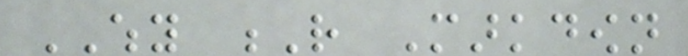WHY R Markdown
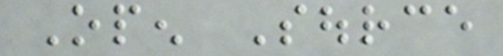Open Source
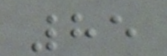85
